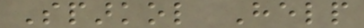Sparkol Help
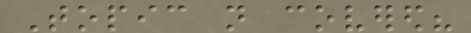Topic not covered?
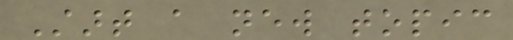Start a new topic
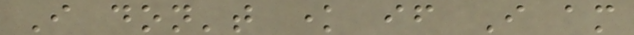I don't know if I am
